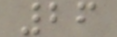26
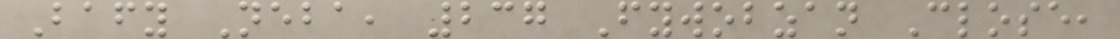Bafy Neba, 237 Fywobzan Close,
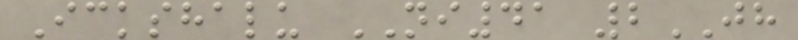Ickshalu NI41 2JH
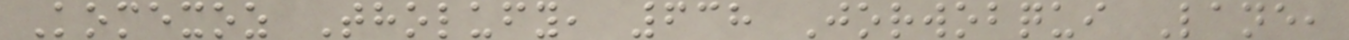Komexoz Tholufy, 638 Jorwobqui Lane,
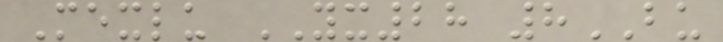Mexlu YX28 8BU
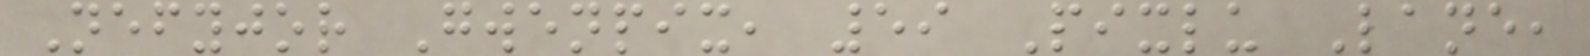Nefyjor Gwenpix, 59 Pixlu Lane,
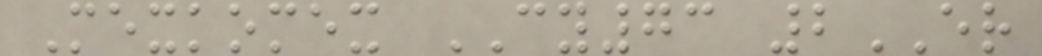Mexkomex CY73 2ER
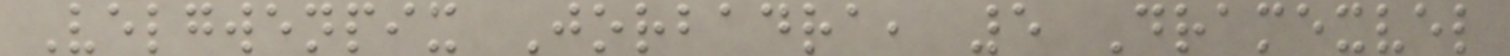Velgwenpix Jorbadra, 5 Dramexvel
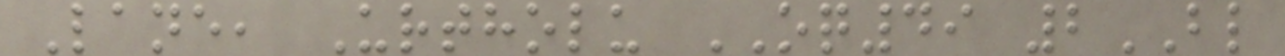Lane, Urtholu OQ49 2BL
